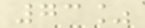73%
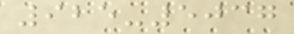925-5037
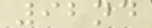92nd
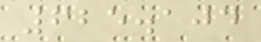625.104
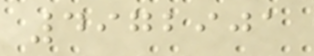4972901
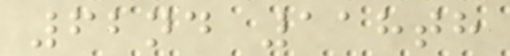62nd 118th
